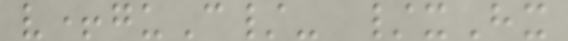v+guC/- /xHx
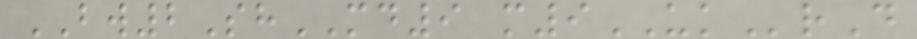BW2ShMD9 m9UKrD
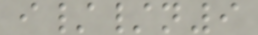i//n9
